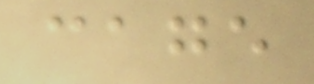cage
